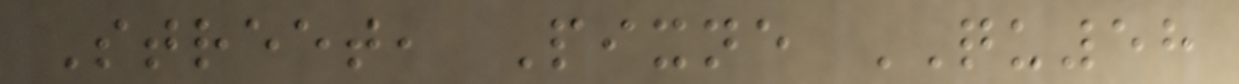Street, Pixne QU58
